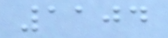1104
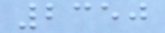2350
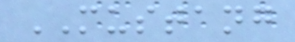MUSTANG
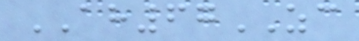AH67ZC
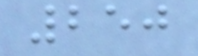250
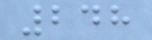248
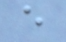e
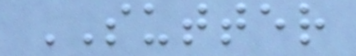SUTTER
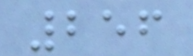256
